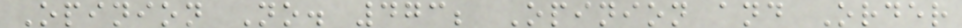Opinion No. 473; Opinion and Order
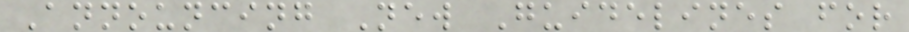Announcing New Guidelines for
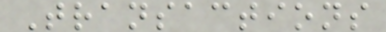Transactions
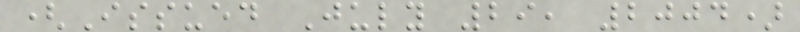(Issued July 29, 2004)
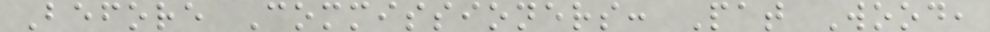Before Commissioners: Pat Wood,
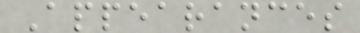Appearances
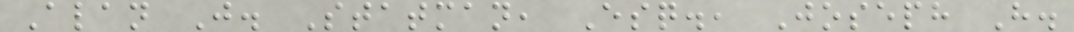Alan J. Statman, Esq., Joseph H.
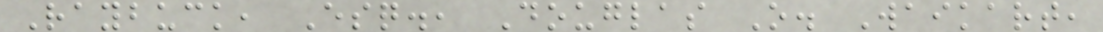Raybuck, Esq., Douglas O. Waikart,
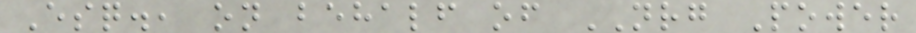Esq., on behalf of NRG Power
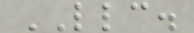LLC.
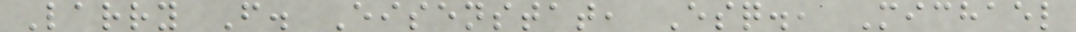Larry F. Eisenstat, Esq., Michael
